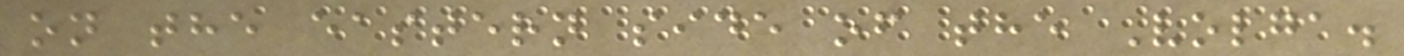on the eastern side of the Volga.
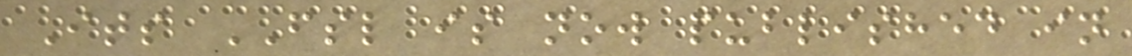Its FSL is now published in
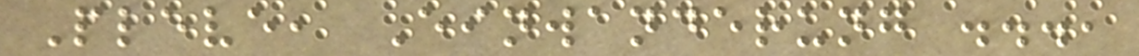Pleve, Einwanderung ...,
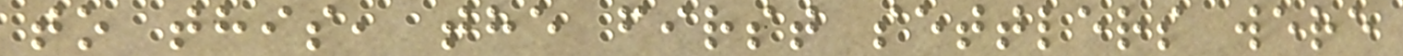to this, the first settlers were
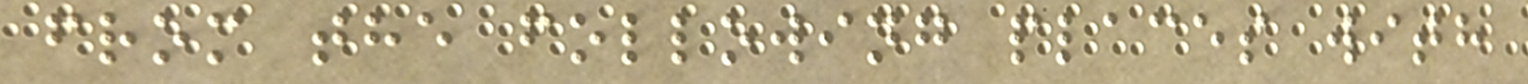from the following places with
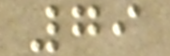79
